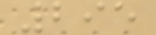295
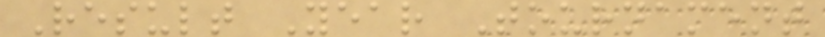Result Year Tournament
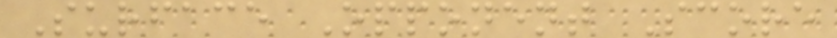Surface Opponent Score
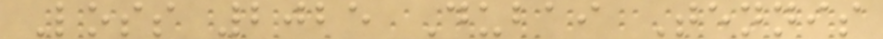Loss 2025 Dubai Tennis
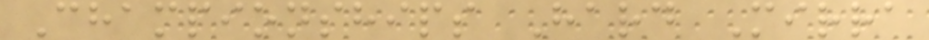Championships Hard Mirra
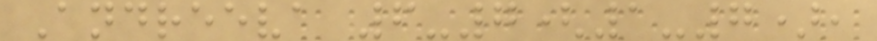Andreeva 6-7(1-7),
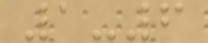1-6
